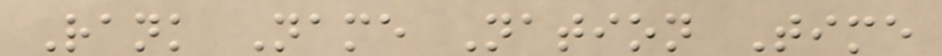Rank Name Nation Time
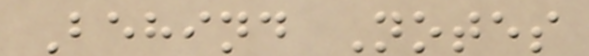Behind Notes
